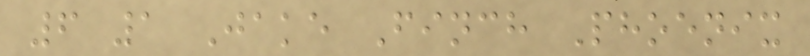6 1 Jake Finch Phoenix
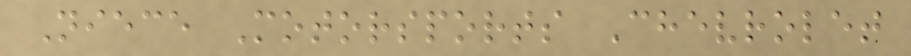Niece Motorsports Chevrolet
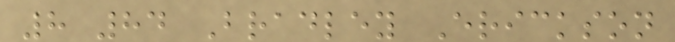8 84 Bradley Erickson
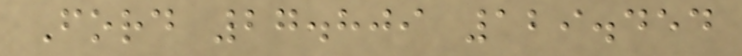Ford 27.809 129.454
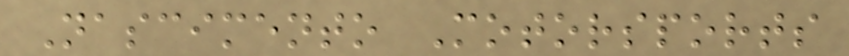Nascimento Motorsports
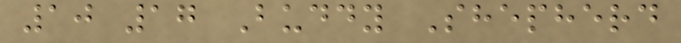10 17 Buddy Shepherd
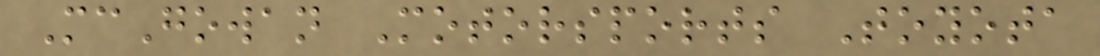McGowan Motorsports Toyota
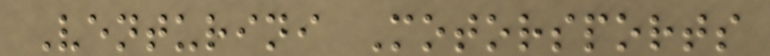Venturini Motorsports
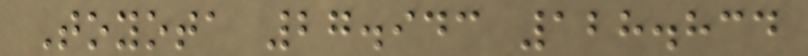Toyota 27.943 128.834
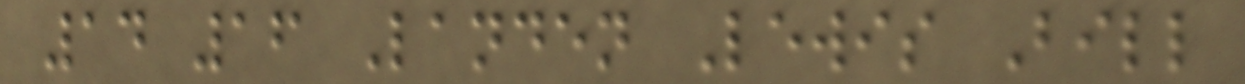14 16 Landen Lewis Bill
